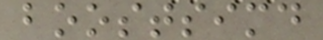boostsimd
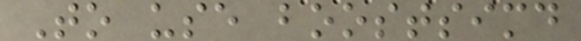To use boostsimd
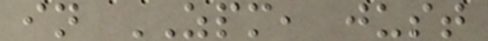in ZPM, just
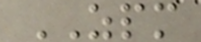ZPM
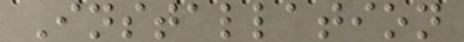Installation
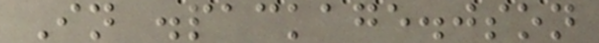In .package.json
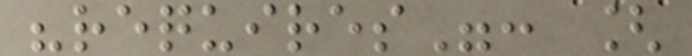"requires": [
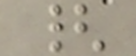{
